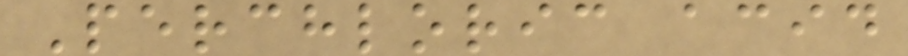Perchloric acid
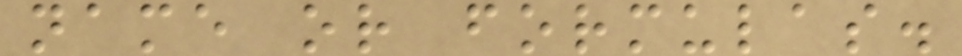name or formulas.
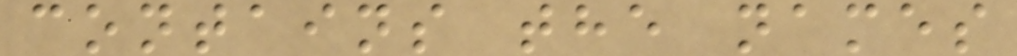contains the names
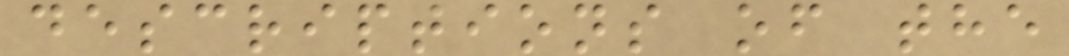descriptions of the
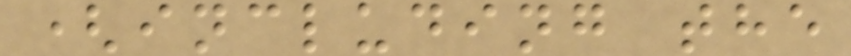(including the
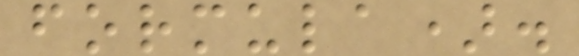formula).
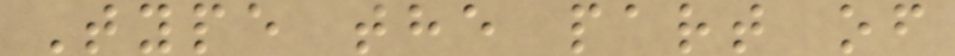Type the part of
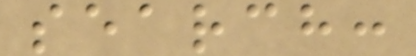search:
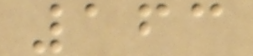163
